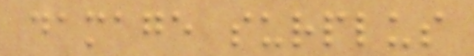damage surplus
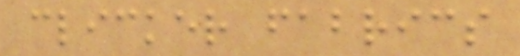clicker fabrics
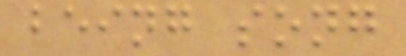being song
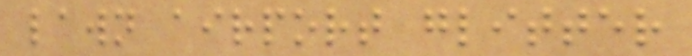lawn airport glitter
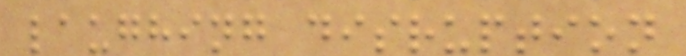laughing disruption
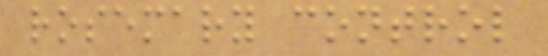rosemary control
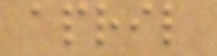april
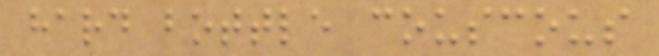hard bottle couscous
